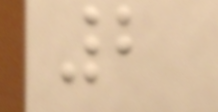2
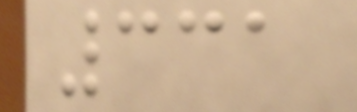331
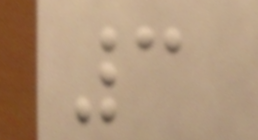3
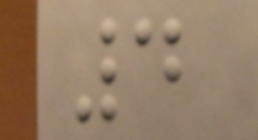4
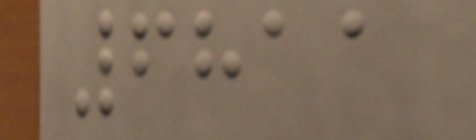6811
